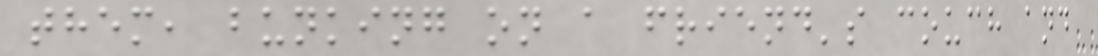them, bunking on a friend's couch and
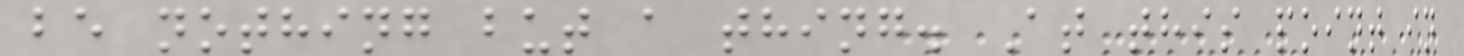be nothing but a thing. At this point in
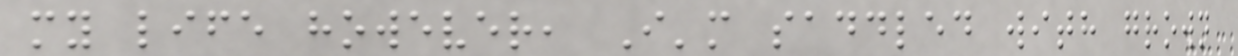my life however, I'm saddled with grown
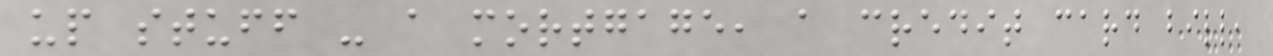up stuff - a mortgage, a credit card bill,
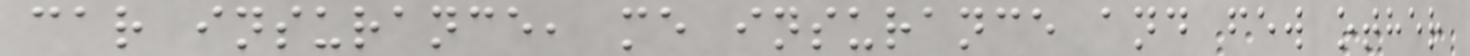car insurance, me insurance and few other
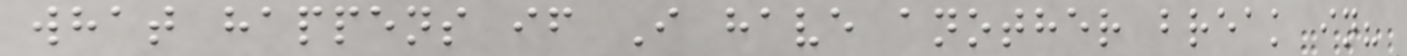what happens if I have another break in?
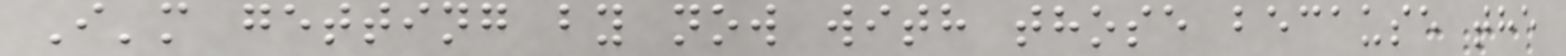I'm getting by now with those because the
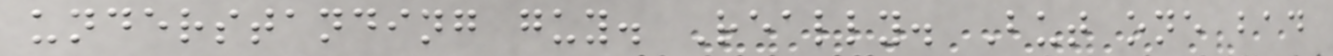understanding guy. Really. But one bad
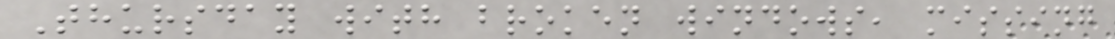Thursday with broken windows, missing
